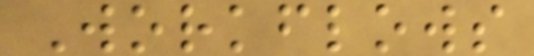Workflows
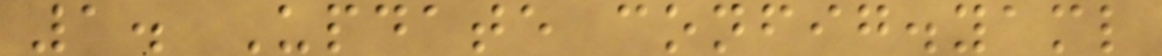1. Update config.yaml
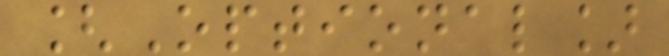[Optional]
